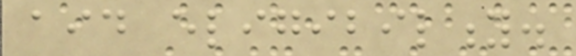aid eligibility.
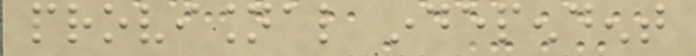provisional independent
